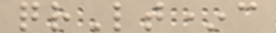qrLt*c
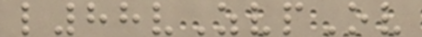l88vZvpOv
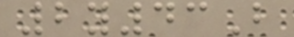2y43B
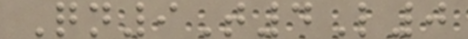Qn9T4L0
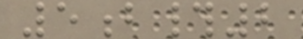5b#2
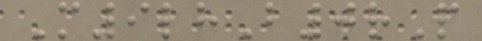M9lhB0rP
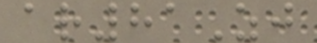ar81Zj
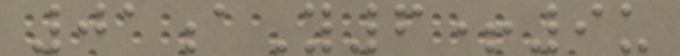01aY6+9u
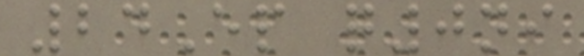24Ep q0ni
